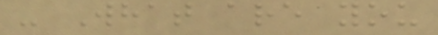- What are you
